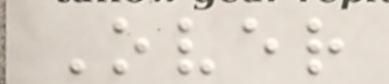Over
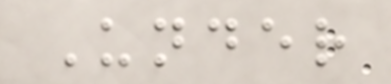Under
